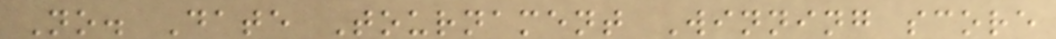No. Date Tournament Winning score
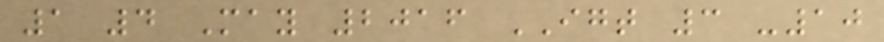1 4 May 2016 IGT 3 -10
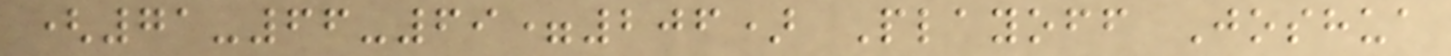(71-66-69=206) Playoff Joshua
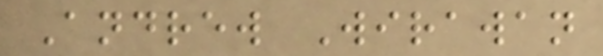Andrew Wirawan
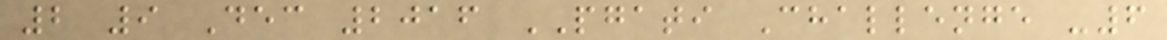2 9 Dec 2016 PGATI Challenge -6
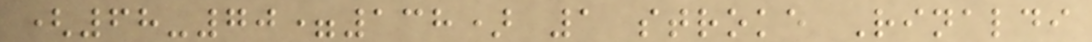(68-70=138) 1 stroke Rinaldi
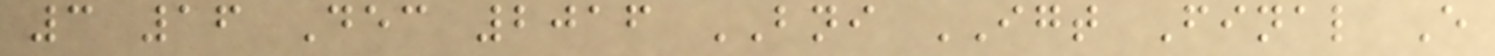3 16 Dec 2016 BNI IGT Final E
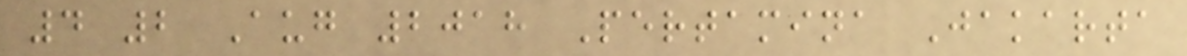4 2 Aug 2018 Pertamina Jakarta
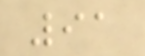91
